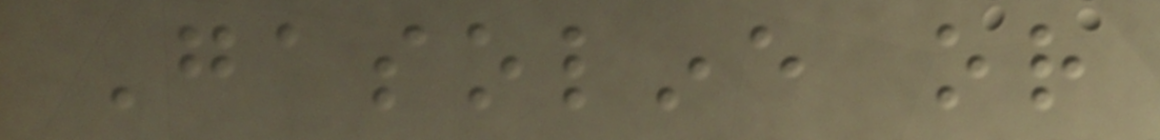Gasoline or
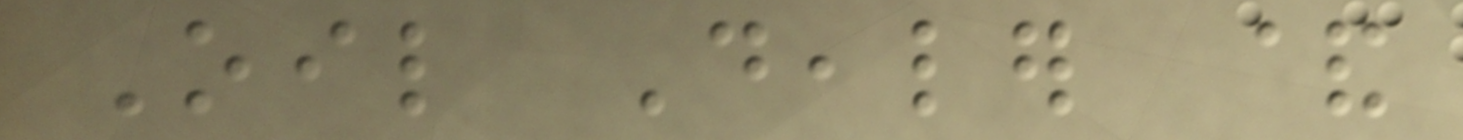Oil Dealer &
